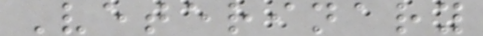Veterinary
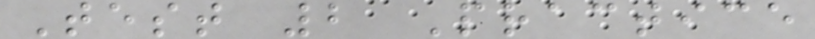Test 2 Practice
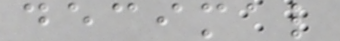decimal
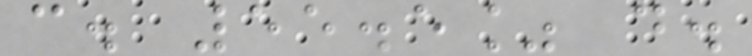c. 55.5% d.
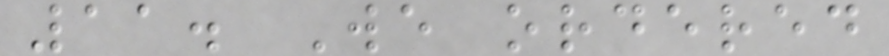11. We ordered
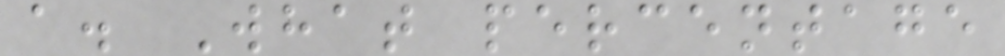a. What percentage
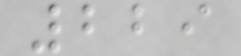229
